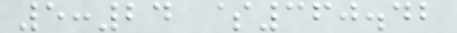5:24 $360.42
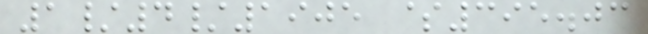1/4/1905 $395.03
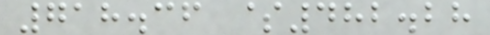718.36 $482.28
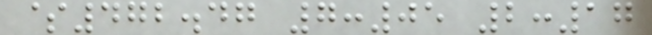$472.47 7:05 2:17
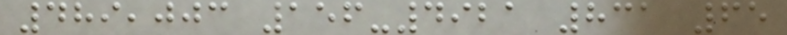489,003 156-4921 831 65
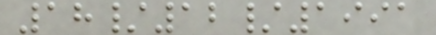18/12/1991
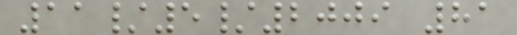11/5/2009 81
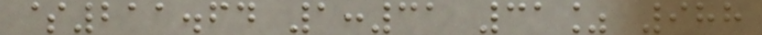$211.64 1:31 31% 988
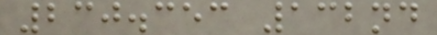230.353 132nd
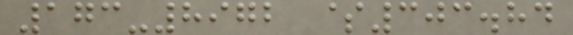173-8972 $303.84
